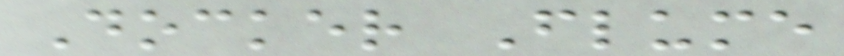Docker Flume
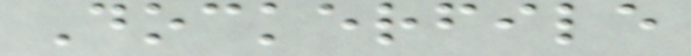Dockerfile
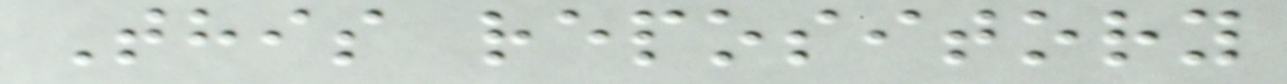This repository
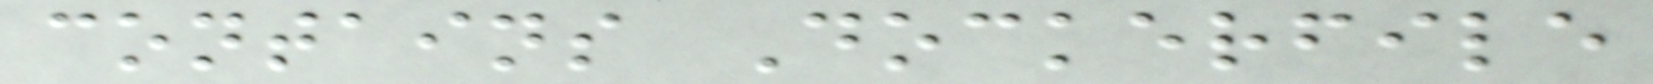contains Dockerfile
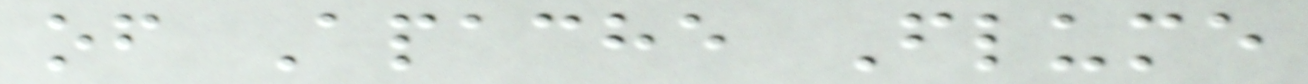of Apache Flume
